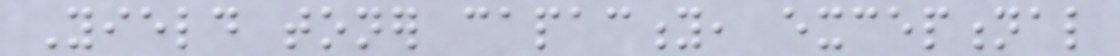Yield toner capacity, exceptional
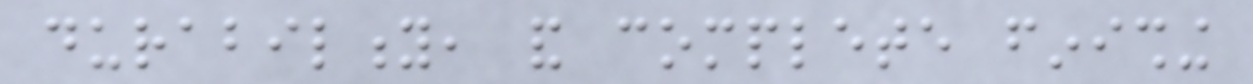durability, and complete finishing
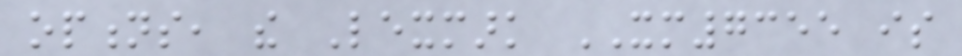options, the Lexmark XM7355 is
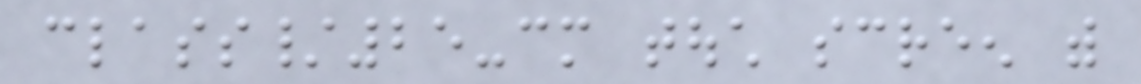class/25-cm touch screen with
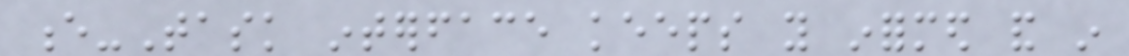e-Task interface keeps you informed and in
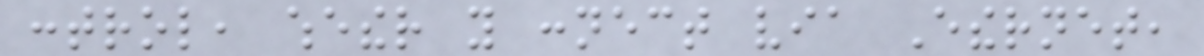control, whether you connect via Ethernet,
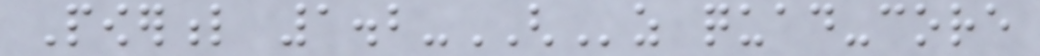Powerful 1.2-GHz quad-core
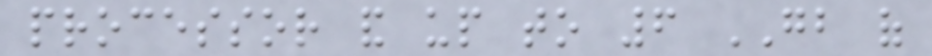processor and up to 6 GB of
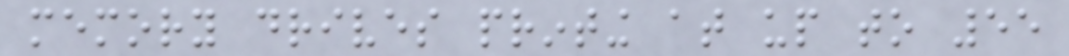memory drives printing at up to 55
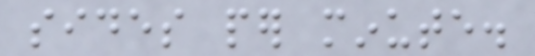sides per minute.
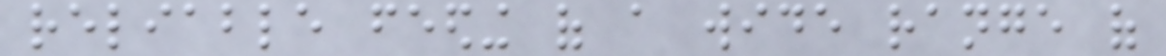reliable feeding of a wide range of
